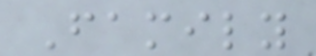Family
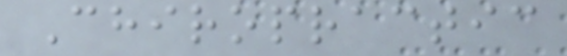Chiropractic
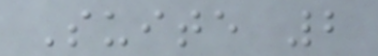Suite 2
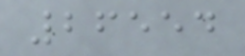26554
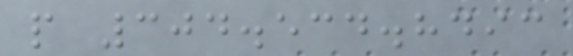p 304.534.8493
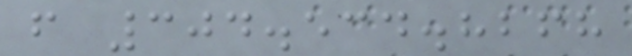f 304.534.8268
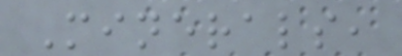Minerals,
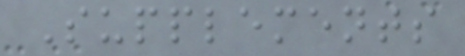Supplements
